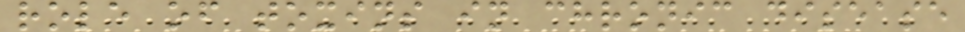role of toxins in chronic disease
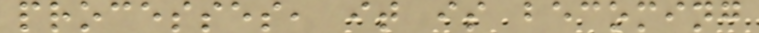processes, it is becoming
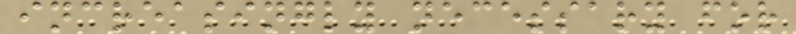increasingly necessary for
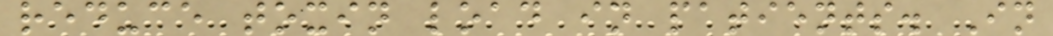reduce toxin load in patients. In
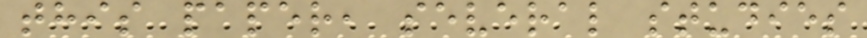this paper, several studies
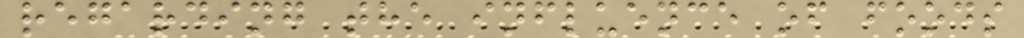regarding the influence of foods
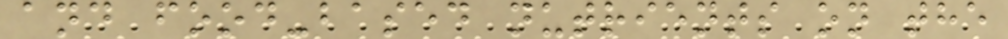and food-based nutrients on the
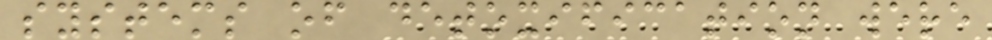systems of detoxification were
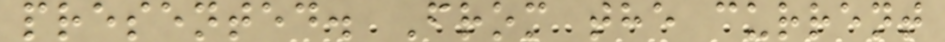presented. From the current
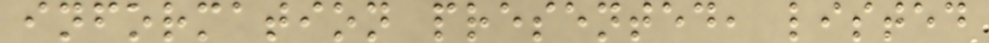information presented, listed
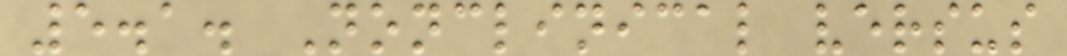5.1. Nonclinical versus
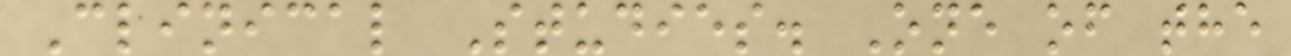Clinical Studies. One of the
